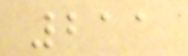211
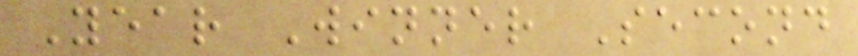Year Winner Second
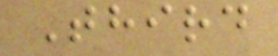Third
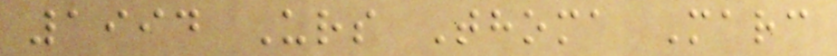1994 Urs Thoma Marc
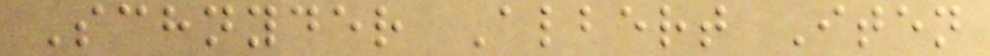Schnyder Albert Iten
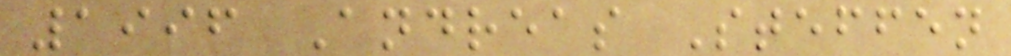1996 Andreas Steffen
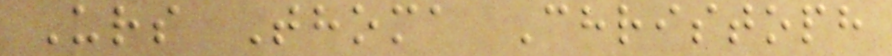Urs Thoma Christoph
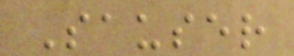Sauser
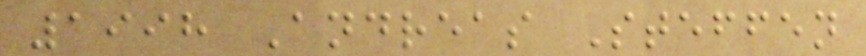1998 Andreas Steffen
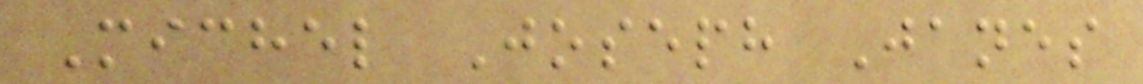Michel Joseph Janes
